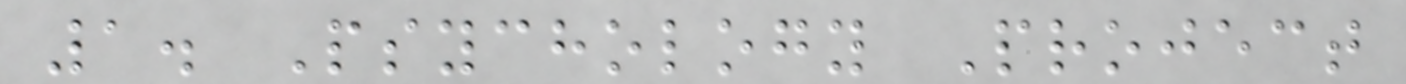1. Psychology Project
